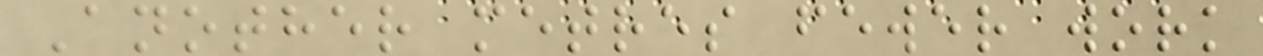Another metres fewer work
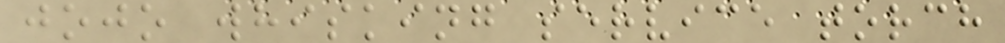jojo whisking service torch
